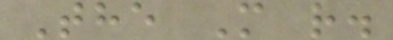The M r.
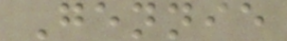Gennie
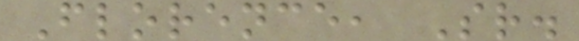Florence, Sr.
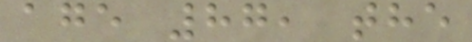age 87, the
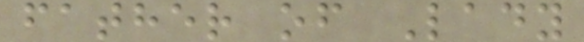father of Lady
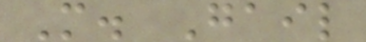M. Gail
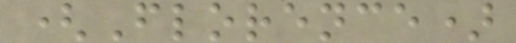(Florence)
